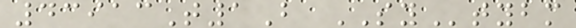43913T1B SYtybm
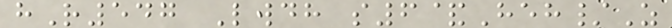hR547 Lwdh s6&Heh/Z
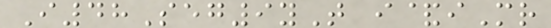I48Seg9yT i&iMr
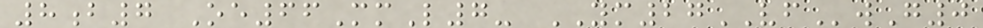8b7 Oe66MmL7- YM27VFwG0
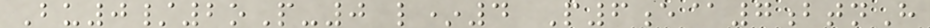Bu0/2oP-0 l*4 P6e@7btnH
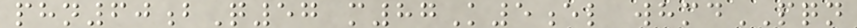phn60bQ57 m87K5el whmdPQN
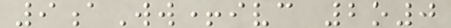9aWw+ivc 2o0
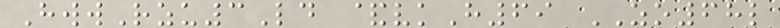HwwRzu3Ld &vkH69 ZO68l
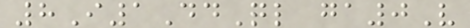8I1DdQl ga0V
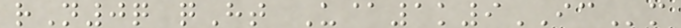rN0q qHt U@1k9ICm
